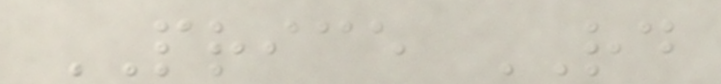PRICE RD
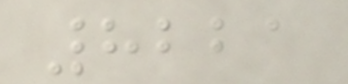8221
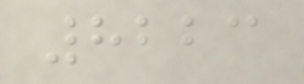8223
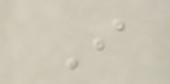I
